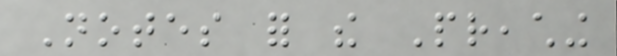Notes for the Preaching
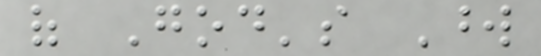of God's Word
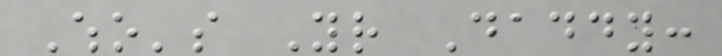Who's Your Daddy:
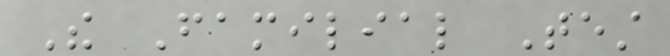The Familial Test
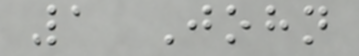1 John
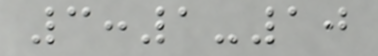3:1-10
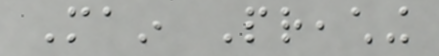Main Preaching
